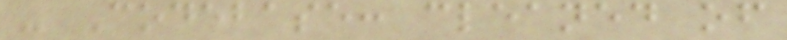- Codebase: cleaned of
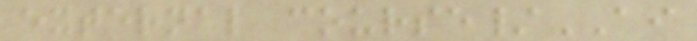external course/AI
